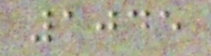1045
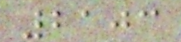2103
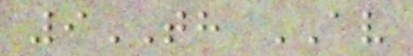9TH AV
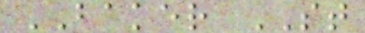BAKER ST
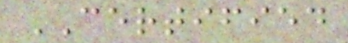CERTIFIED
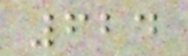624
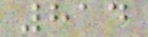814
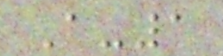A-1
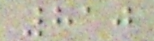810
